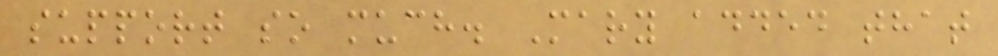support so much. Mary added that
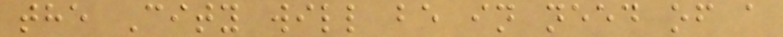the City will be in need of a
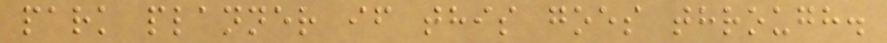park planner if this goes through.
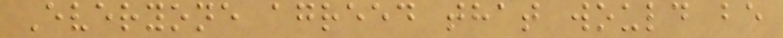Everyone agreed that would be
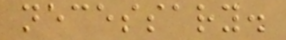necessary.
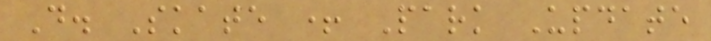D. Skate + Park Update
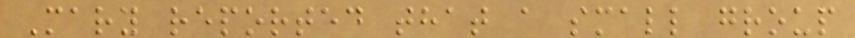Mary reported that a small group
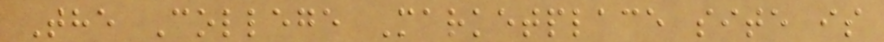The College Marketplace site is
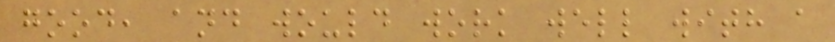good, and would work well with a
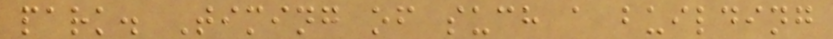park. Timing of such a building
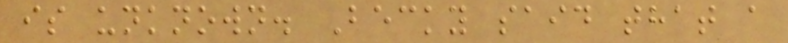is unknown. Becky said that a
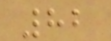82
